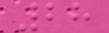28
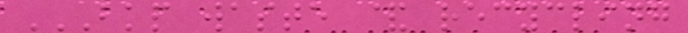BKP WASTE & RECYCLING
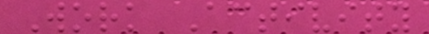Work Activity
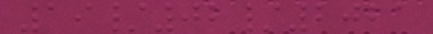19/02/2021
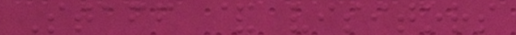Staff & visitors
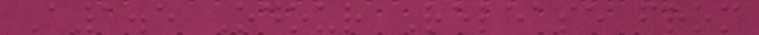A1.5 Odour Release from
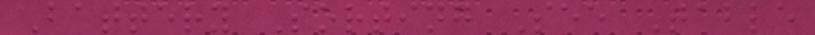Battery Sorting See Table
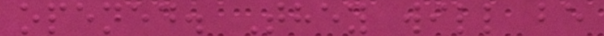opened. They will be
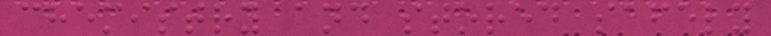chemistry and stored safely
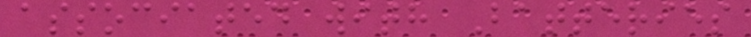associated with Batteries
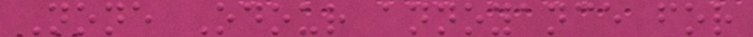None Odour annoyance for
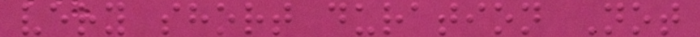very short duration Not
